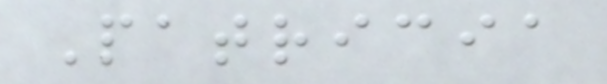Patricia
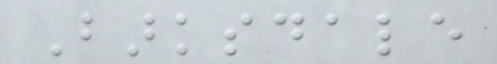Barksdale
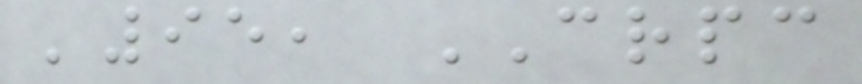'95, CRPC
